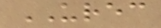UREC
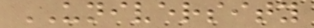UNIVERSITY
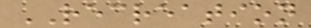RECREATION
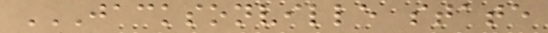JACKSONVILLE STATE
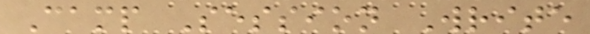Camp Session Write
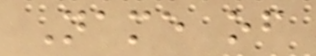Name of
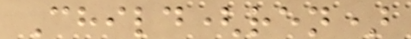Child(ren)
